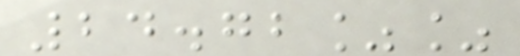24.72%%
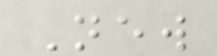New
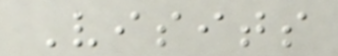Visits
